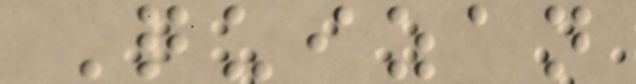Quizan
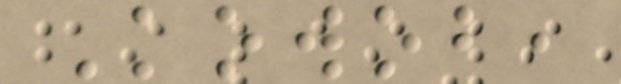Kowob,
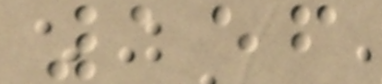156
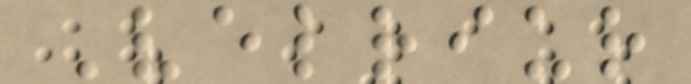Velriur
